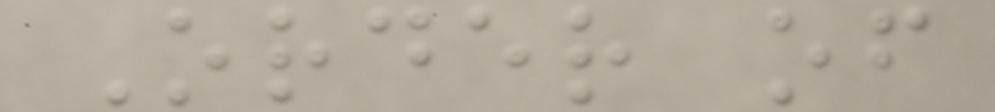Order of
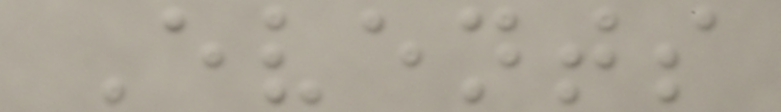Events
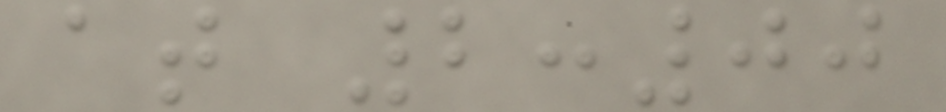at 2:00
